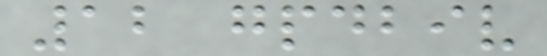12 gpdbiv
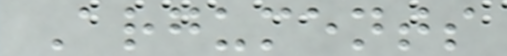Arguments
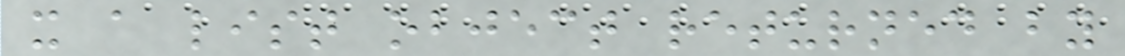x a list object returned by
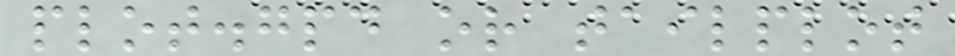plot.gpd or tailplot
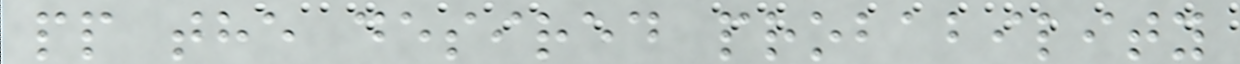pp the desired probability
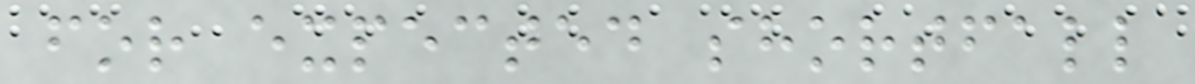for expected shortfall
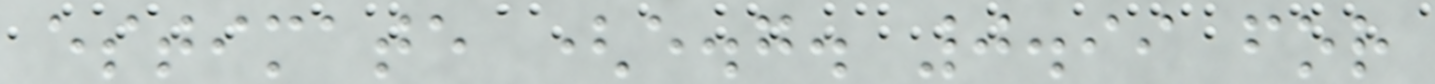estimate (e.g. 0.99 for
